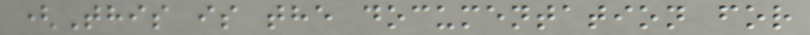(This is the documentation for
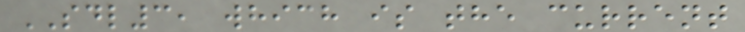SDL3, which is the current
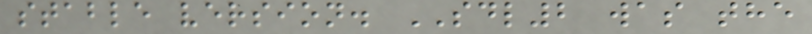stable version. SDL2 was the
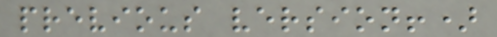previous version!)
